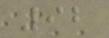92
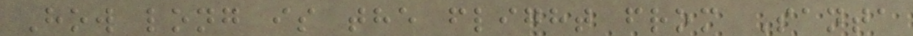How long is the flight from Santa
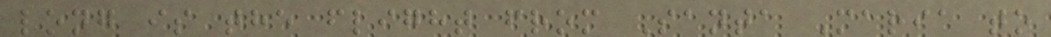long is the flight from Santa Maria to
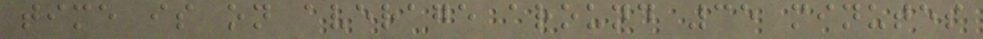time is on average around 35 minutes
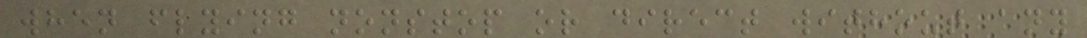when flying nonstop or direct without any
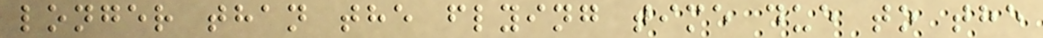longer than the flying time due to the
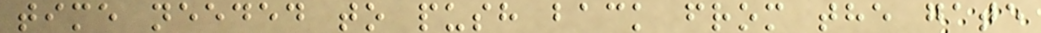time needed to push back from the gate
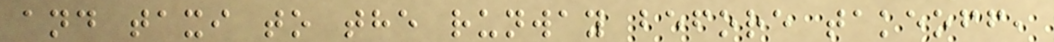and taxi to the runway before takeoff,
